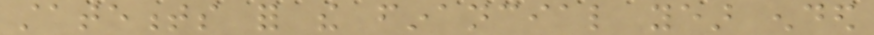statements for the financial year ended
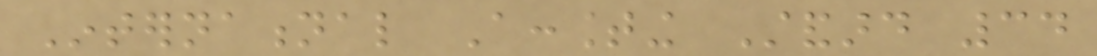International Accounting Standard 34
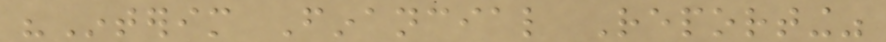"Interim Financial Reporting"
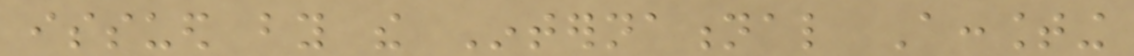issued by the International Accounting
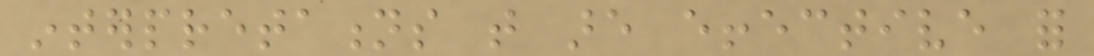interpretations that are effective for
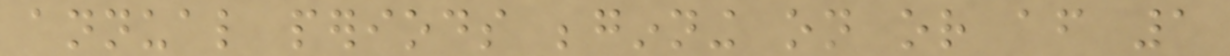annual periods beginning on or after 1
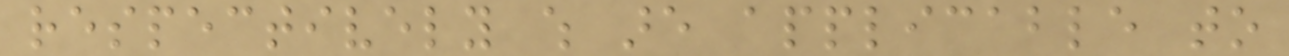respectively which are applicable to
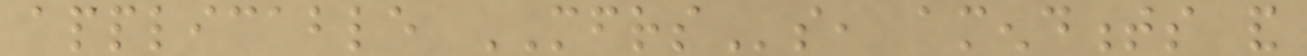applicable MFRSs, amendments and
